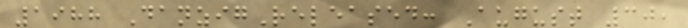1988 DanzigReleased: August 30,
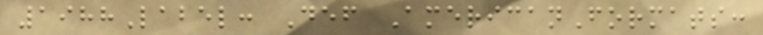1988Label: Def AmericanFormats:
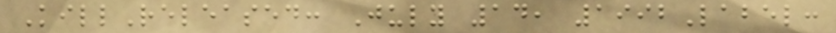KillReleased: July 14, 1992Label:
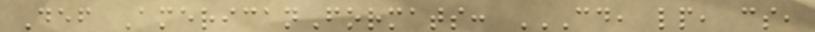Def AmericanFormats: CD, LP, CS,
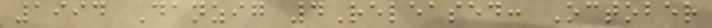1994 Danzig 4Released: October
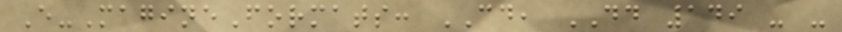E-MagineFormats: CD, DD 149 - -
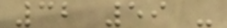32 59 -
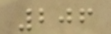206
